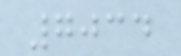7034
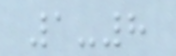1-8
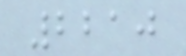2210
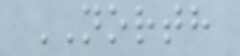NORTH
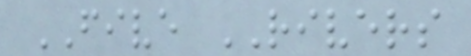FIVE RIVERS
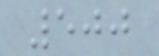500
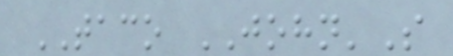TACO JOHN'S
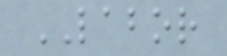LABOR
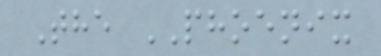The PHOENIX
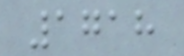1718
